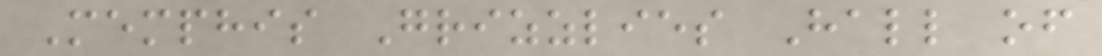Memphis Grizzlies Hall of
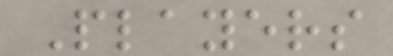Players
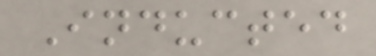Inducted
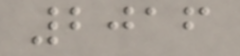2016
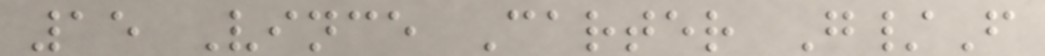15 Vince Carter G/F
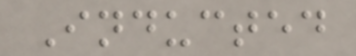Inducted
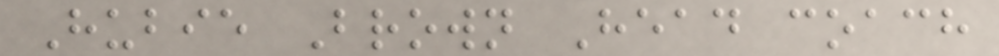Hubie Brown Head coach
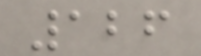126
